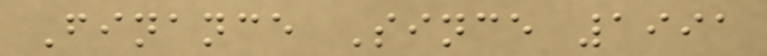Finance Since 1991
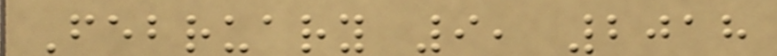February 9, 2018
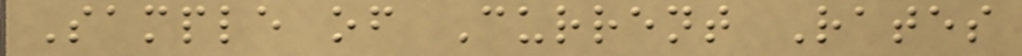Sample of Current Rates
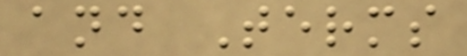and Terms
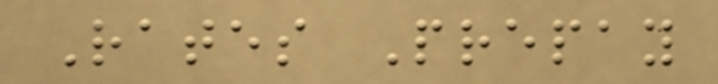Rates Prepay
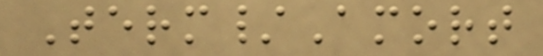Term/Amort
